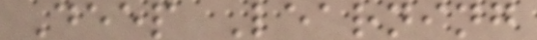Deep Learning
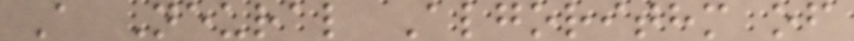A Neural Algorithm of
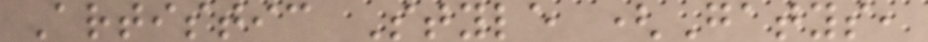Artistic Style (Gatys,
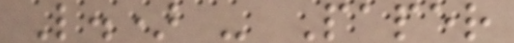L.) - Paper
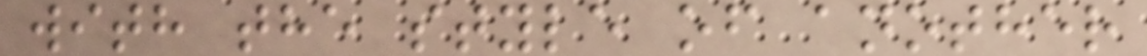with the style of another
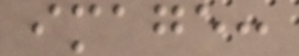image:
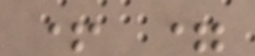+ =
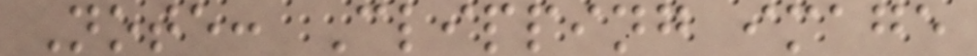Note: Clipping image
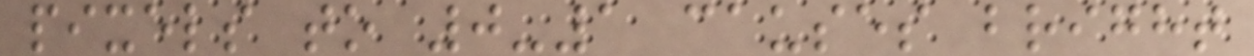pixels to 0-1 causes bright
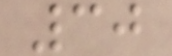30
